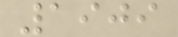1909
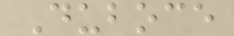Duboce
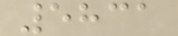5831
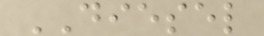DIESEL
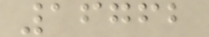16762
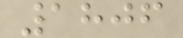1806
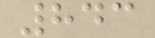843
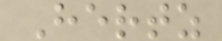Hertz
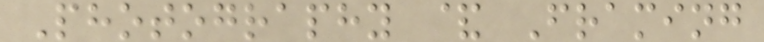Photography & Framing
